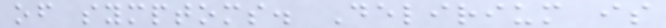of symptoms. Delirium is
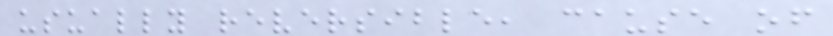usually reversible, cause of
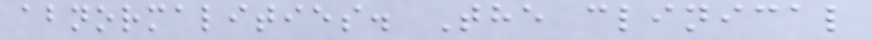abnormalities. The clinical
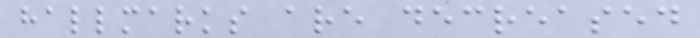hallmarks are decreased
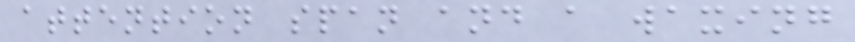attention span and a waxing
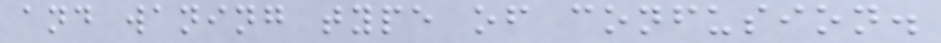and waning type of confusion.
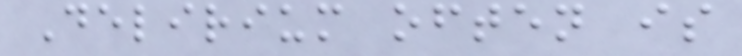Delirium often is
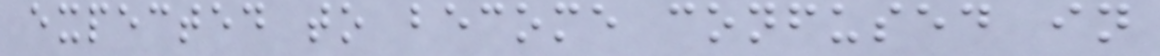expected to become confused in
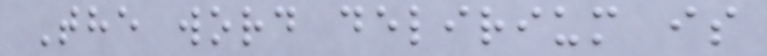The word delirium is
